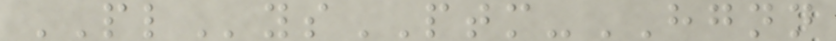PLysPTM-HGNN
